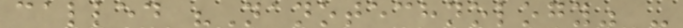called "Nanotechnology" -
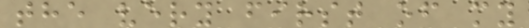the very first of my
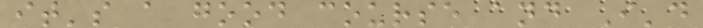it's a good course and I'd
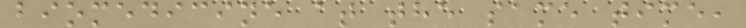biomedicine at the same time,
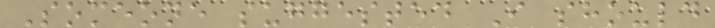Someone suggested I should
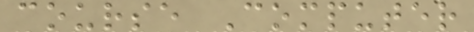course Computer
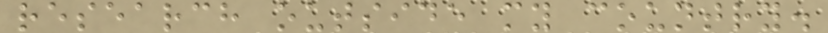research outside my country.
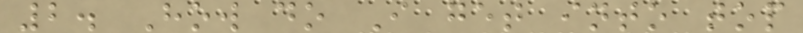2. How do I get into top
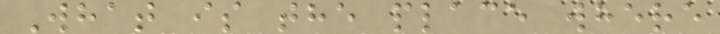What is the place where
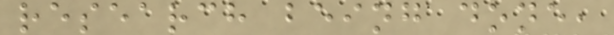research being done,
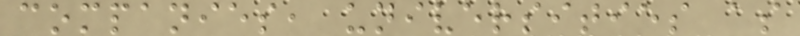companies, universities as
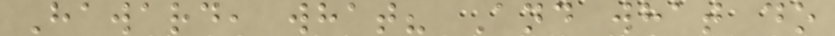Haward, what? And what do
